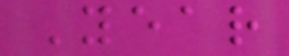Year
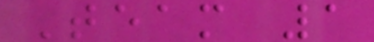Team 1
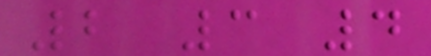2 3 4
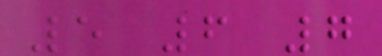5 6 7
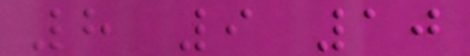8 9 10
